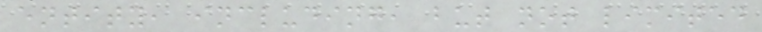entity, including, but not limited
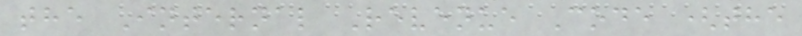the Internal Revenue Code (the
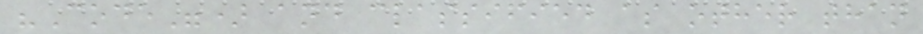"Code") and classified as other than
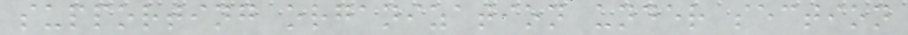supporting organization under section
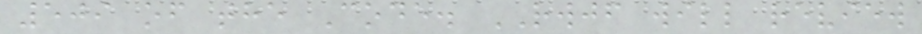509 of the Code. RWJF will review
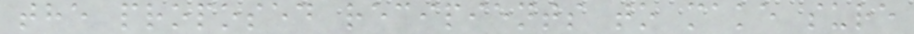the proposed recipients to make sure
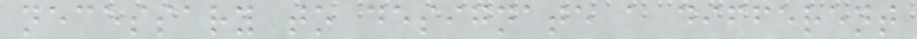necessary to designate a different
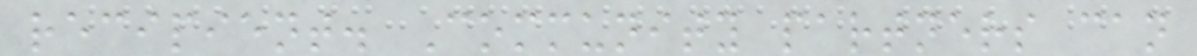recipient. Community partners can
